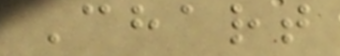Chart
